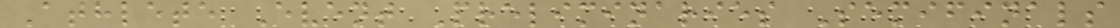Athlete Event Preliminaries Semifinals
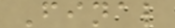Final
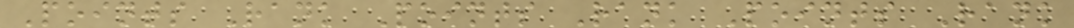Points Rank Points Rank Points Rank
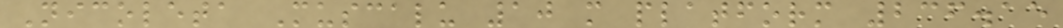Nicoleta Muscalu 10 m platform 236.15
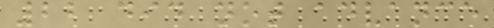22 did not advance
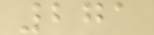271
